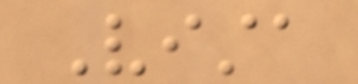Vista
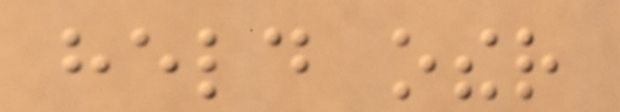held other
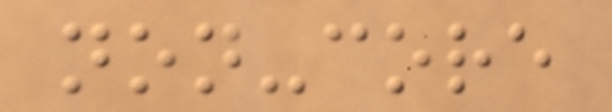non-core
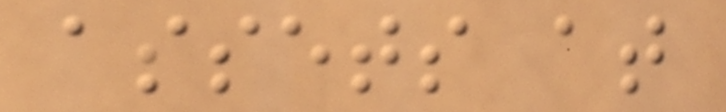assets at
